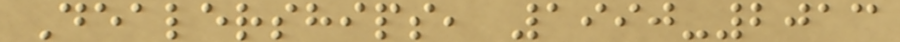Dealerships, 1990-2013
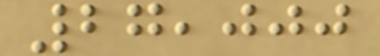27,000
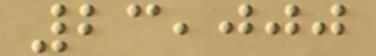23,000
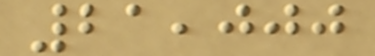21,000
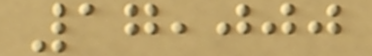17,000
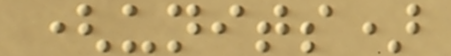(units)
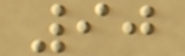90
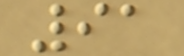91
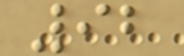92
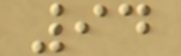94
